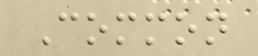Common
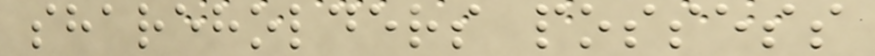shareholders possess
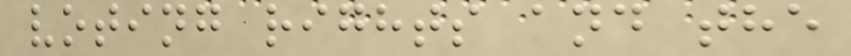voting rights and the
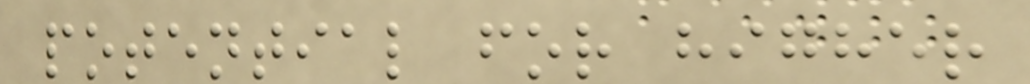potential for higher
